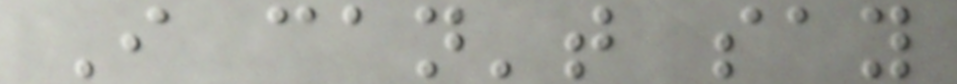I can't say
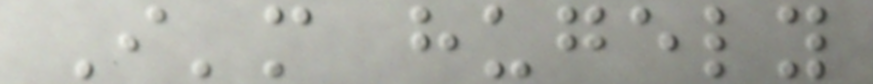I'm hugely
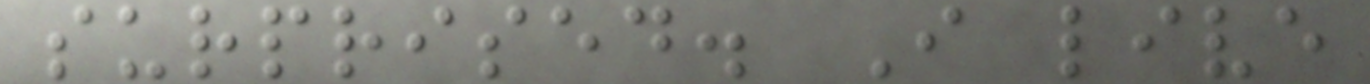surprised. I live
